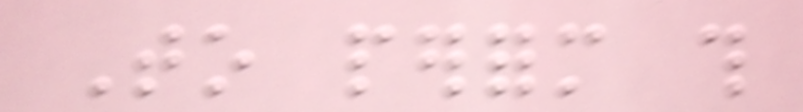To perform this
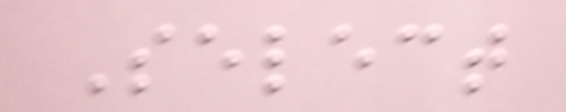Select
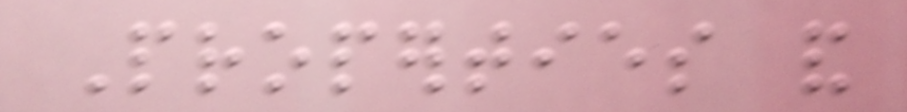Properties and
